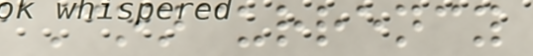Concurrency
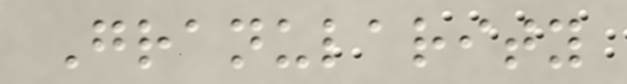Granularity
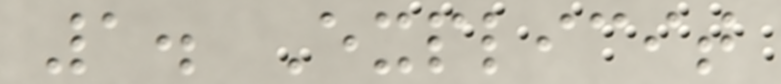1. Explicit
